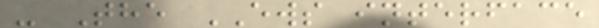- The EWS interface
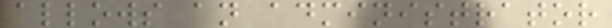allows an administrator
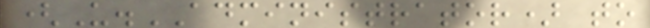(U.ADMINISTRATOR) to
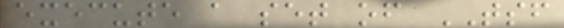execute a set of TSF
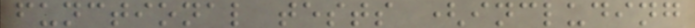functional tests (including
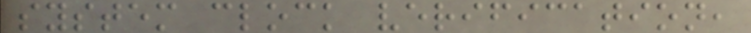system clock verification,
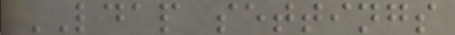LDAP settings
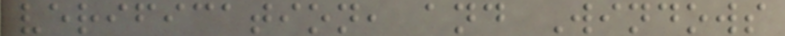verification, and Windows
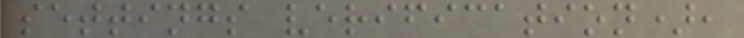settings verification),
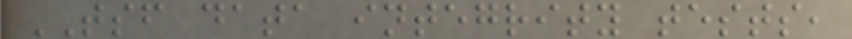TSF data integrity tests,
